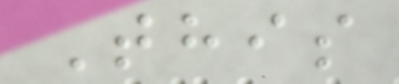This
